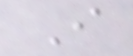I
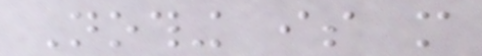Nothing is more
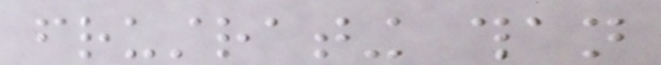frustrating than
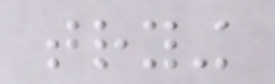trying
